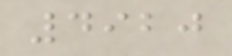4920
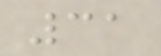31
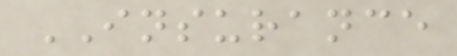INSURANCE
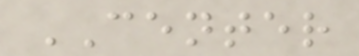CENTER
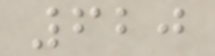620
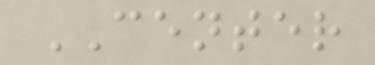CENTER
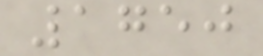1750
